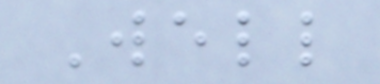Well
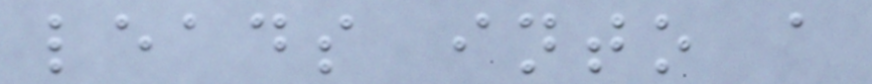leads into a
